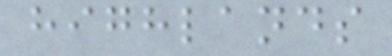highlands
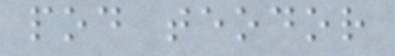pod teodor
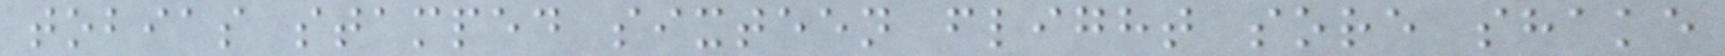tobias stamped sixteen flight sore shake
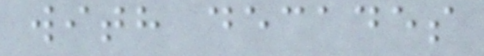with decades
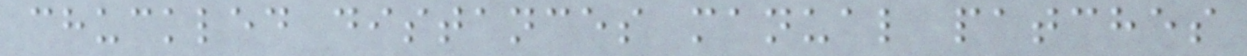chuckled distances manual patches
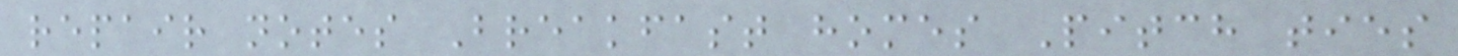repair notes Breakfast homes Pitch ties
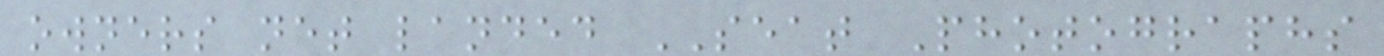owners net landed SEAT Photographs
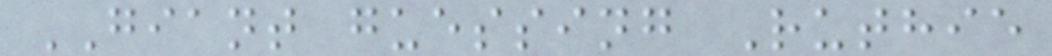GIANT guessing Ruthie
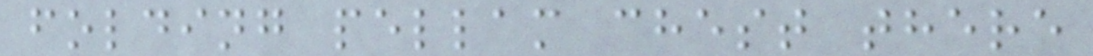folding pellam chest there
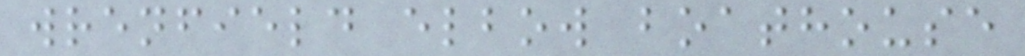wrenfield elbow boathouse
